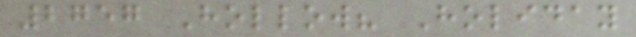2757 Hollow? Holiday
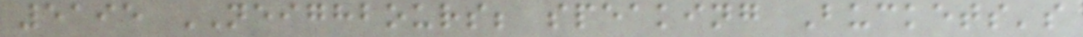5195 NEIGHBOURS; speaking Buckets's
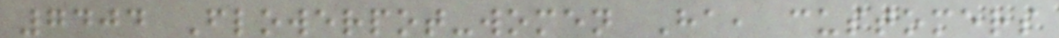7404 Flowerpot-women Ha, customers
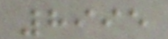8995
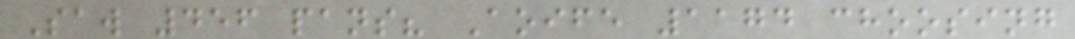Saw 456 pans? Aoife 1174 choosing
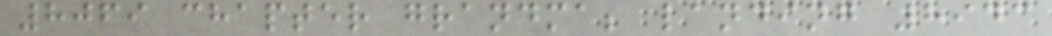8069 chapter grandma; landing 8943
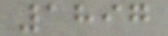1897
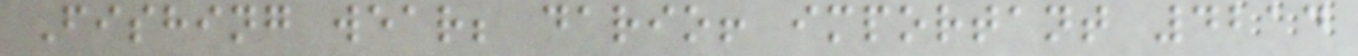Fishing wear; dario! important 4214
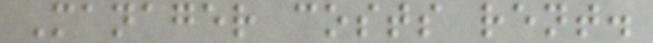Manager costs rent.
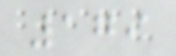179
